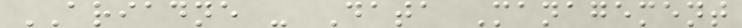ARIADNE - Data Management
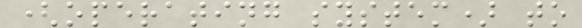(operating system) to
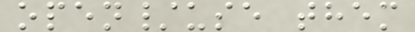open/use them
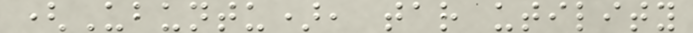(Ubuntu), tar utility
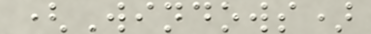(Windows)
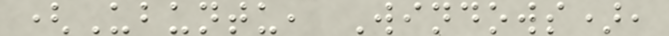(Ubuntu, Windows),
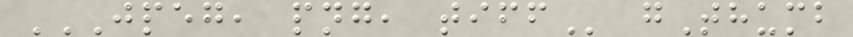JPEG, PNG, TIFF gThumb
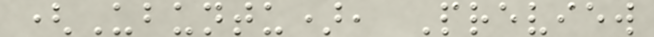(Ubuntu), Preview
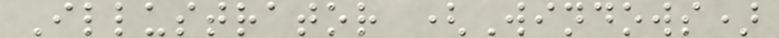Illustrator (Windows)
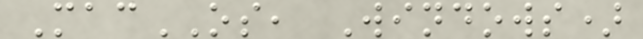MacOS, Windows)
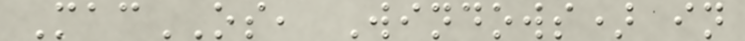MacOS, Windows) in
